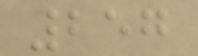257
